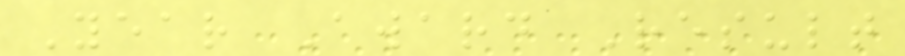Year Award Result
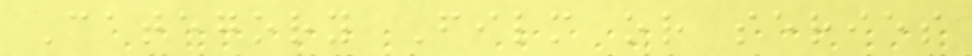Category Film or series
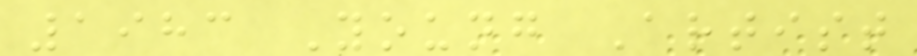1983 Young Artist
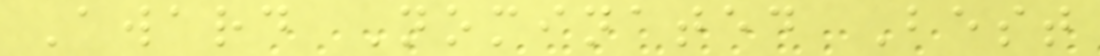Award Nominated Best
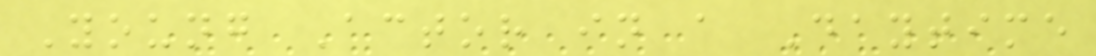Young Actor in a Daytime
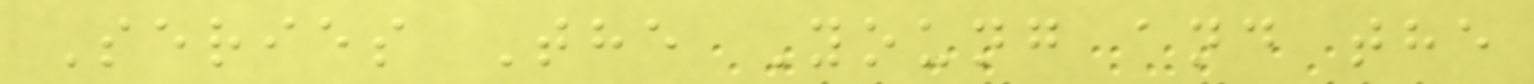Series The Young and the
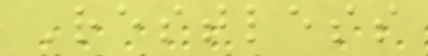Restless
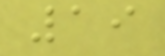19
